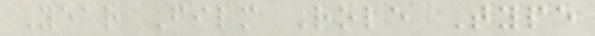Year Film Role Type
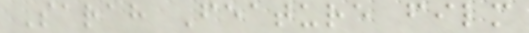Sarah Feature film
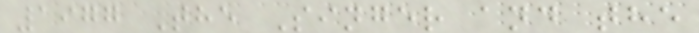1977 The Singer and the
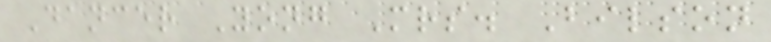Dancer Yong Mrs. Bilson
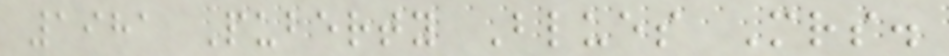1981 Puberty Blues Mrs.
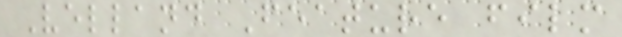Velland Feature film
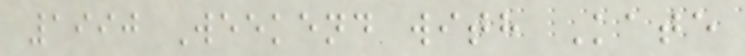1990 Weekend with Kate
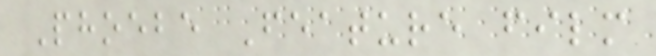Phoebe Feature film
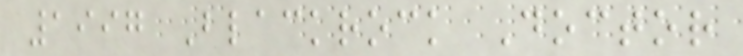1997 Blackrock Doctor
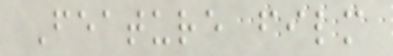Feature film
